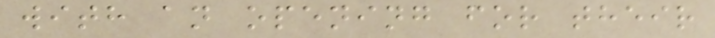with an opening for their
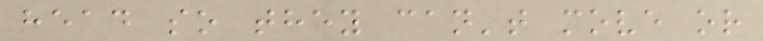head so they can't move or
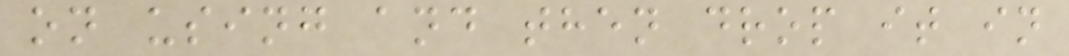on using and then drop it in
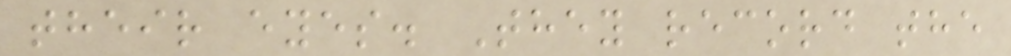their eyes. They record the
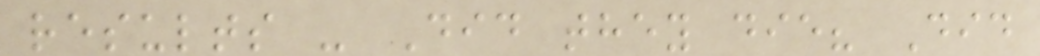results - Did they die? Did
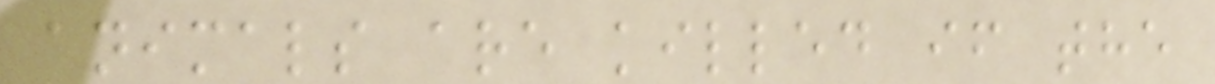animals are killed if the
